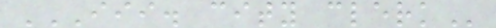III. CITY CLERK
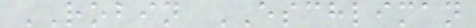ROBIN ESCHLIMAN
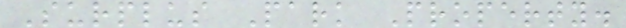Surplus Park Property.
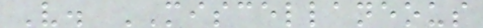V. MISCELLANEOUS
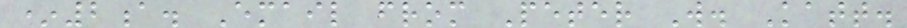*2a. Email from Peter W. Katt.
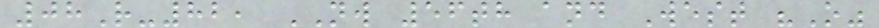08R-82, NW 56th and West "O"
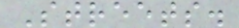Streets.
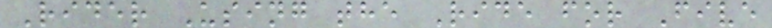Rider Using the Ride for Five
